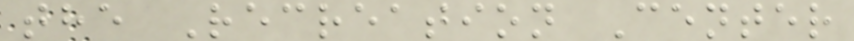the Recreation Center
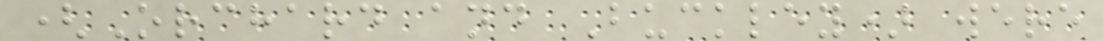(Orchard and Buckley) were
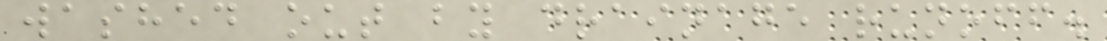washed out by drainage runoff.
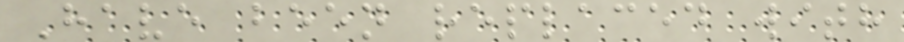Have been replaced with
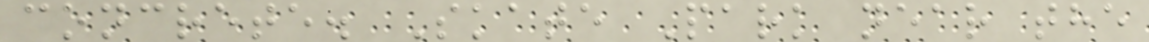concrete. Skate Park near the
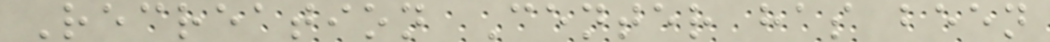Recreation Center has been
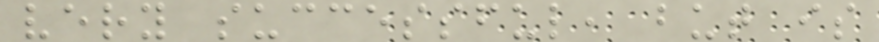very successful, but is
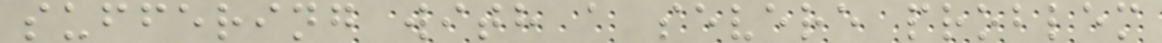suffering with a severe problem
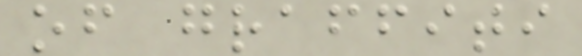of graffiti
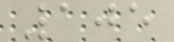105
